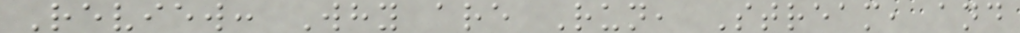Review: Why are Run, Stream, and
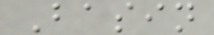Basin
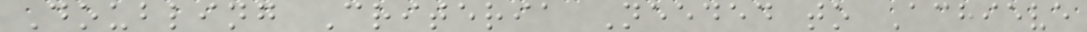Doubling Criteria Needed to Achieve
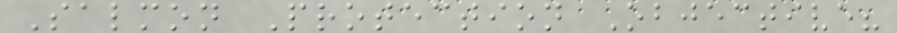Salmon Protection Objective?
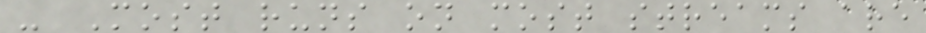- Most runs on most streams are
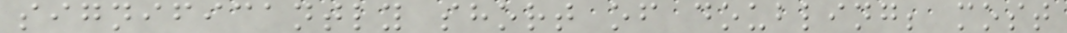significantly short of doubling; most
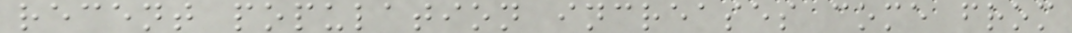recent population increases come from
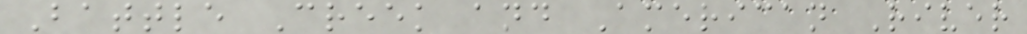Battle Creek and American River
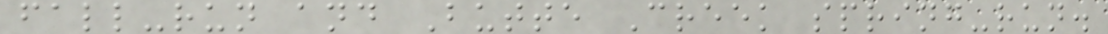fall-run and Butte Creek spring-run.
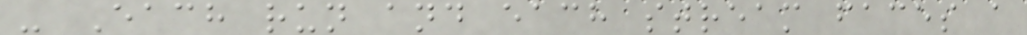- Each run and each stream faces a
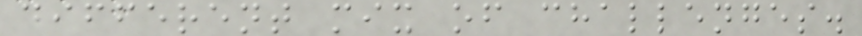different mix of challenges.
